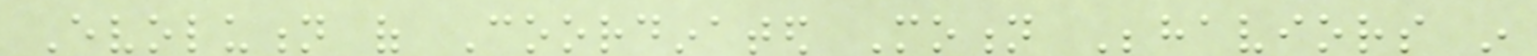Evolution of Coordinated Motion Behaviors in
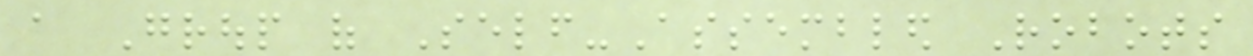a Group of Self-Assembled Robots
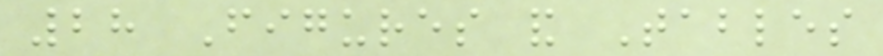28 Figures and Tables
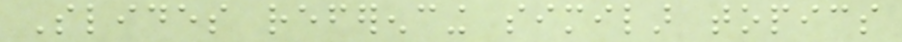Slides referencing similar topics
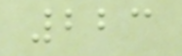223
